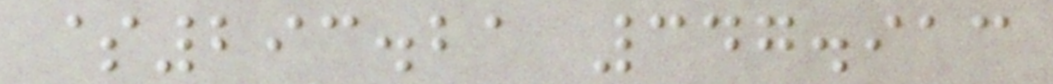$293.21 347.913
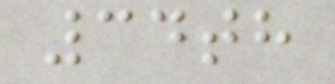34th
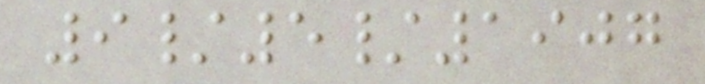9/5/1907
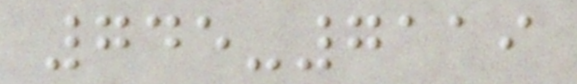745-7119
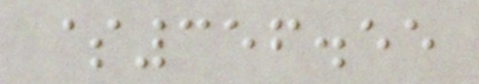$356.55
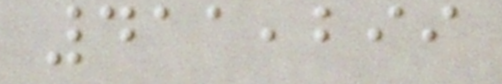411,299
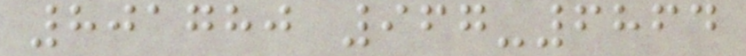801780 967-6864
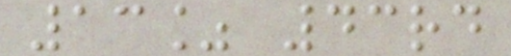13% 43rd
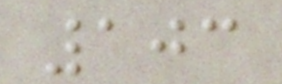103
